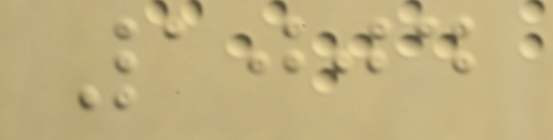1004
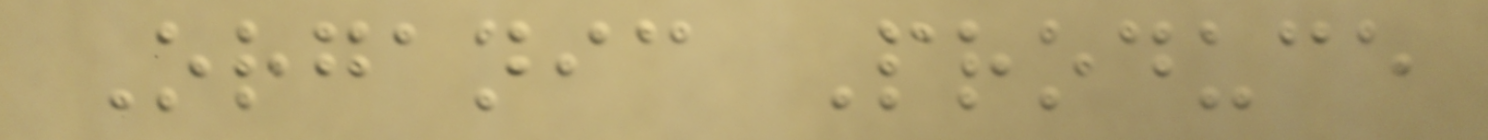Organic Produce
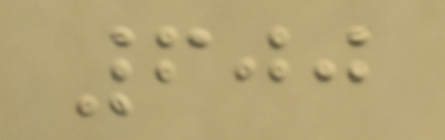600
